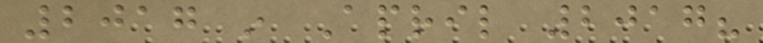2017 in April 2017?
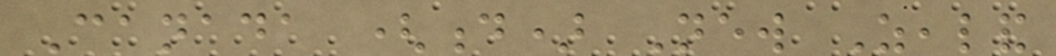Canada (d) New Zealand
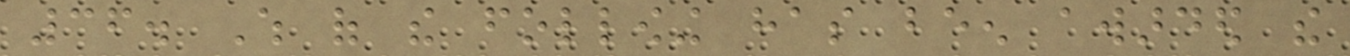36. Which of the following has been awarded the
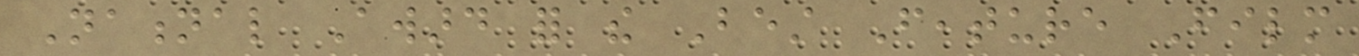National Award for the Best Feature Film
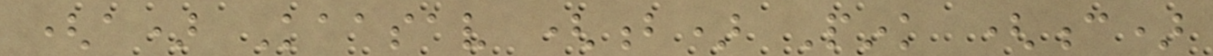(a) Kaasav (b) Pink (c)
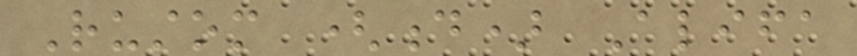Rustom (d) Alifa
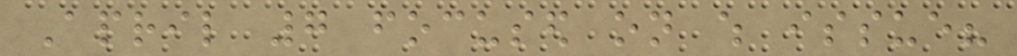April 7 focused on which issue?
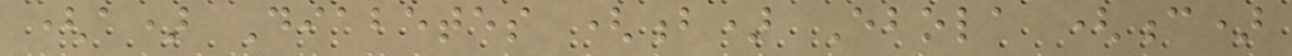(a) Diabetes (b) Ebola (c)
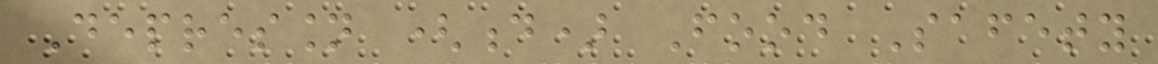Depression (d) Food Safety
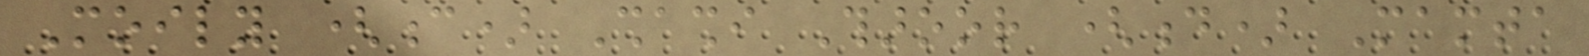Moily (c) Shashi Tharoor (d) Mamta
